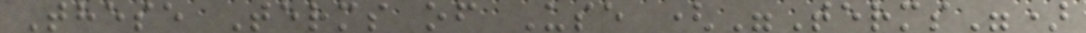These Terms of Use ("Terms")
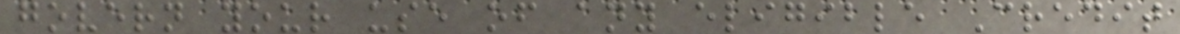govern your use of any eligible Credit
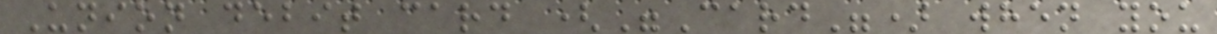Union debit card ("Card") when you
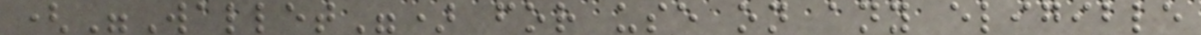("Wallet") for use on any eligible
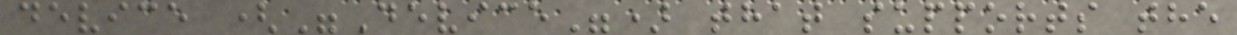device ("Device") that supports the
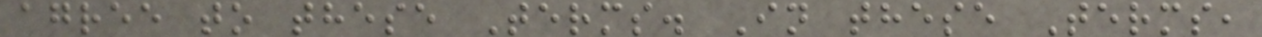agree to these Terms. In these Terms,
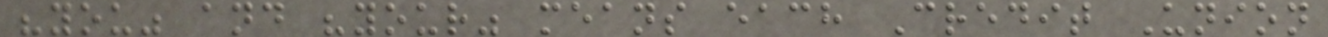"you" and "your" means each Credit Union
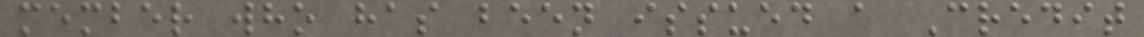member who has been issued a Credit
